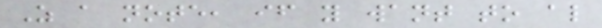As a note, if you want to also
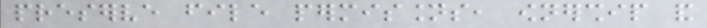preserve file permissions, ownership and
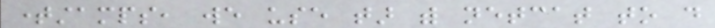timestamps, we use tar with netcat to do
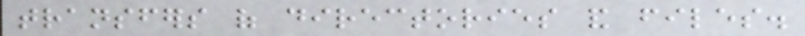transfers of directories and files.
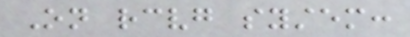On receiving system:
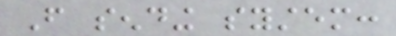From sending system:
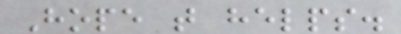Hope that helps.
